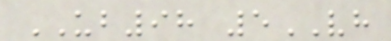UB98 5VH
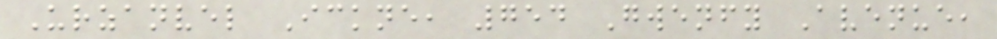Urzanvel Ickne, 754 Gwenfy Avenue,
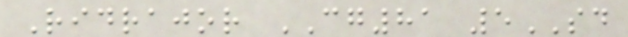Ridrajor CG81 5SD
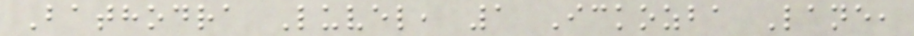Bathodra Luvel, 1 Ickozba Lane,
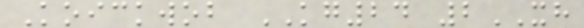Koickwob KG24 2XH
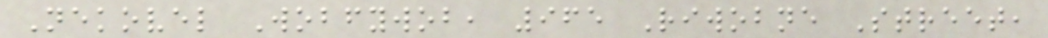Nekovel Wobfywob, 965 Riwobne Street,
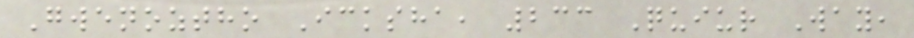Gwenoztho Icksha, 233 Quiur Way,
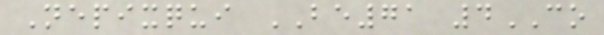Nepixqui BE71 4CO
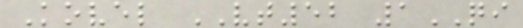Kovel VT52 1QI
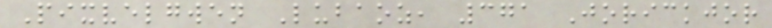Pixvelgwen Lubaoz, 371 Jorickjor
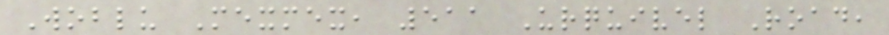Woblu Mexmex, 511 Urquivel Road,
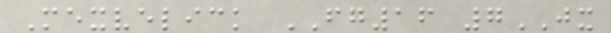Mexvelick FG16 7JX
